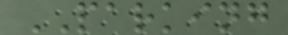PARKING
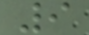9
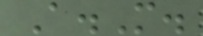A.M.
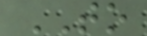TO
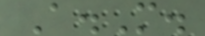A.M.
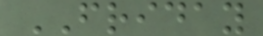FRIDAY
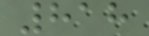818
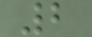2
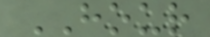HOUR
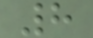8
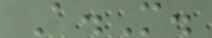A.M.
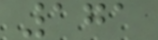171
